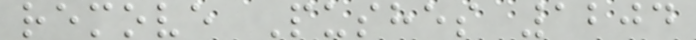remove Pushes 1204
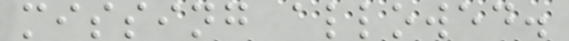missing allowed.
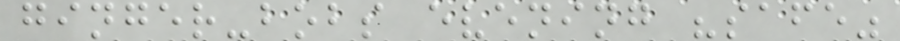ginger-bobs evening "safe"
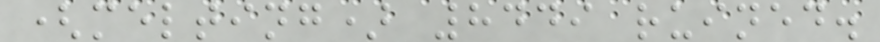(melting) 8449 ruined.
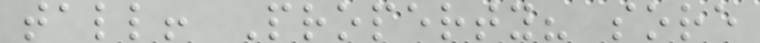tall! Property? sore
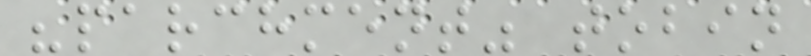"parchment" tobin
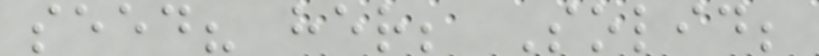seed? her; Solid;
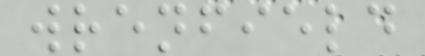wrenfield
